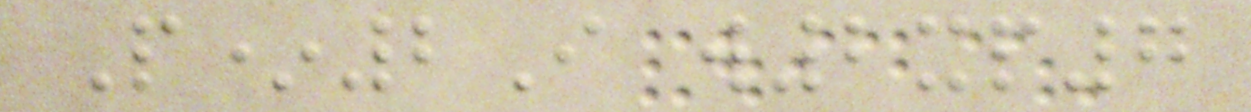P*2I w2xp7
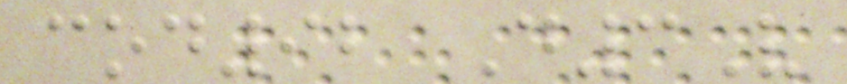cod92 D3V
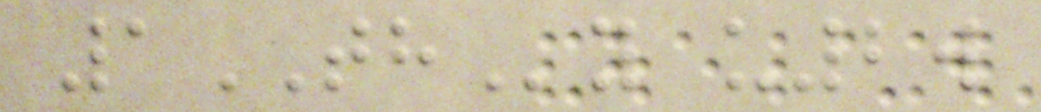1THy u2w
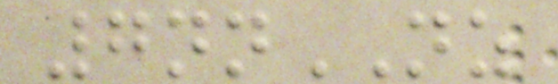7nnNZ
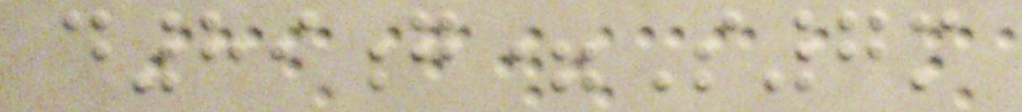d89g=S7m
